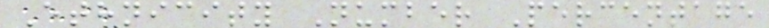Ethnicity Number Percentage
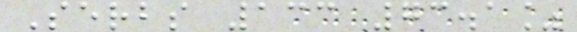Serbs 133 73.1%
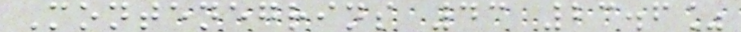Montenegrins 43 23.6%
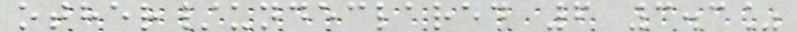other/undeclared 6 3.3%
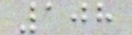108
